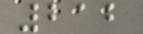212
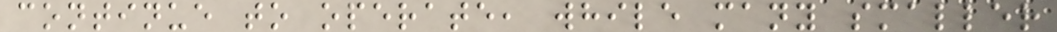continue to operate, while many smaller
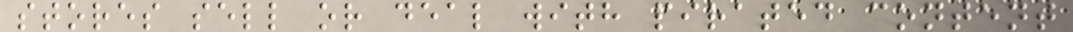stores sell or deal with pirated content
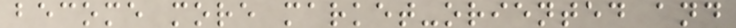become more market-oriented and
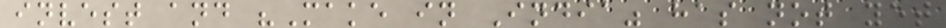invest and "Make in India" has not yet
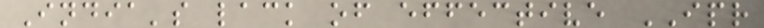India's lack of effective IPR
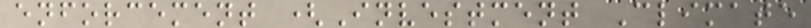enforcement (Investment Climate
